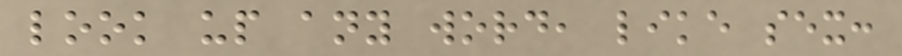look up any word, like sex:
